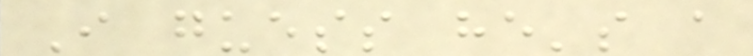I guess he's a
